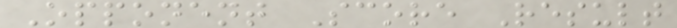Opponent Score Result
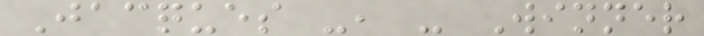Jacques -, - Winner
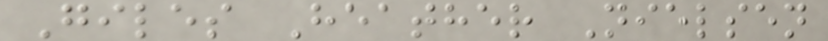Giles Heather Nielsen
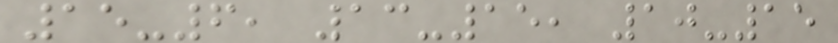15-6, 13-15, 10-15
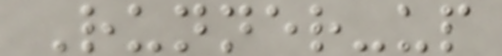Runner-up
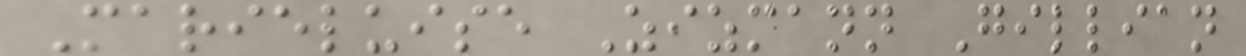Marieluise Zizmann Gillian
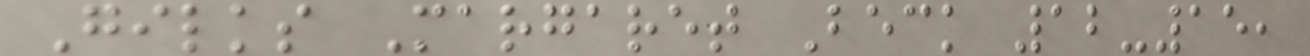Gilks Margaret Beck 12-15,
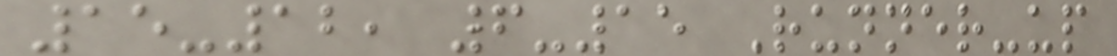15-12, 6-15 Runner-up
